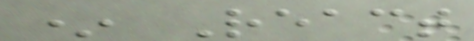* React
